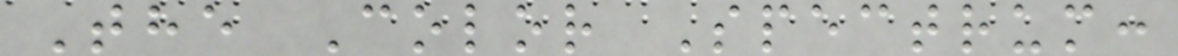The Color Spectrum:
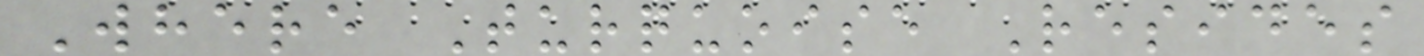Where Turquoise Resides
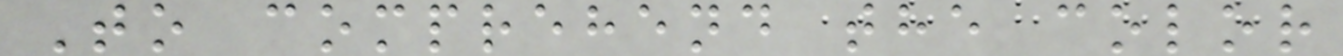To comprehend the color
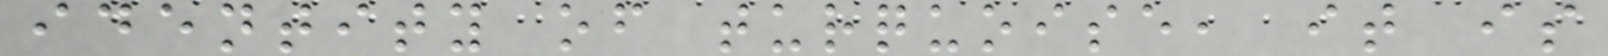identity of turquoise, it is
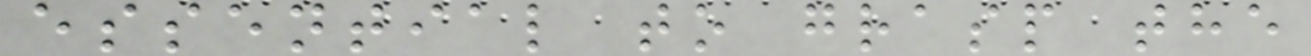essential to grasp the
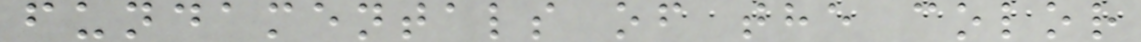fundamentals of the color
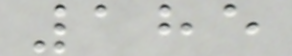185
